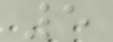5
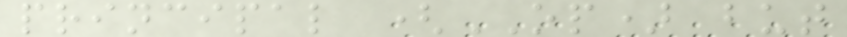principal (OP) but
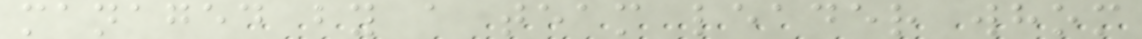managed by a team leader whom
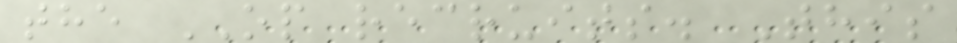the OP recruits. This
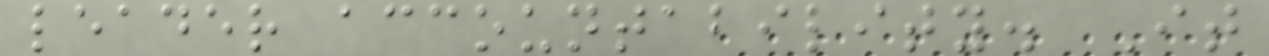leader accountability. It
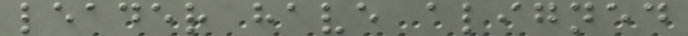leader have aligned
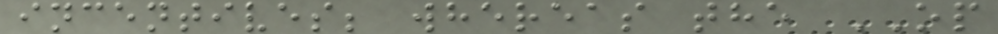incentives; whereas the OP
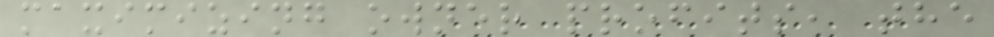maximizing owner profits, the
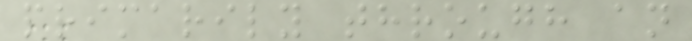primarily through an
